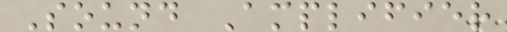Sound Amplifier
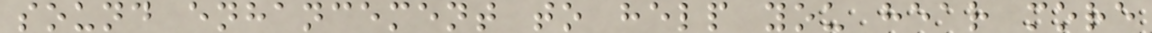sound enhancement to help you hear more
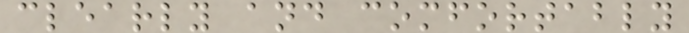clearly and comfortably
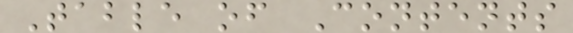Table of Contents
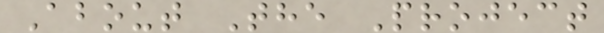About The Project
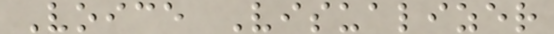Voice Visualizer
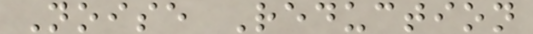Noise Reduction
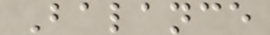Balance
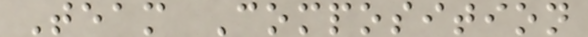Team Composition
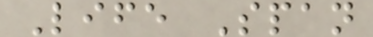Life Span
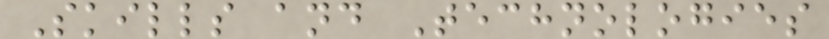Skills and Technologies
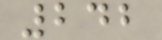242
